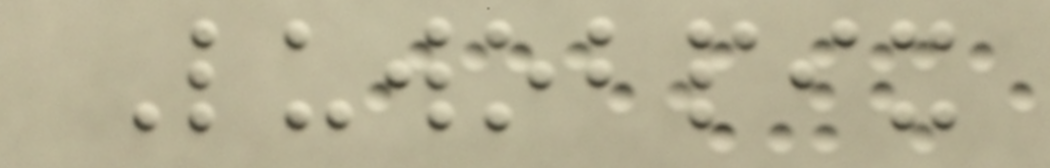Luwobpix
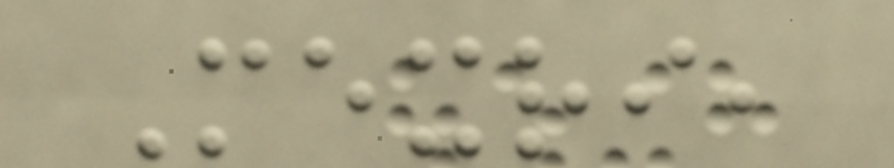Mexri,
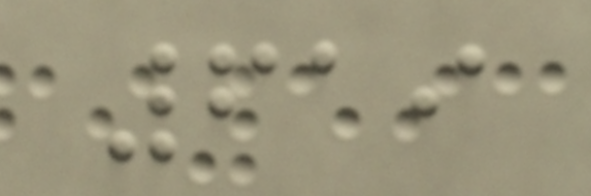619
